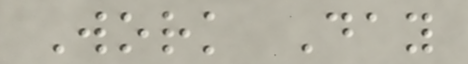Work Day
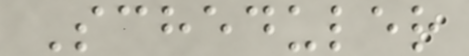Scheduler
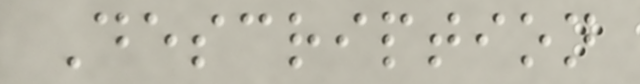Description
